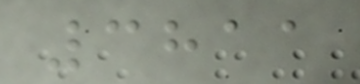3811
